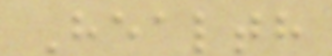Health
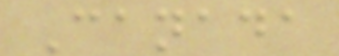Canada
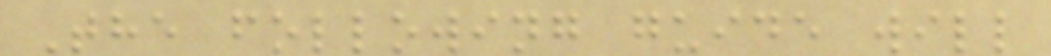The following guide will
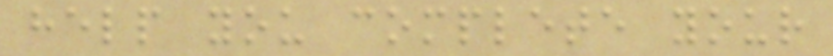help you complete your
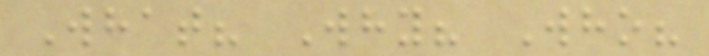What? Why? Who?
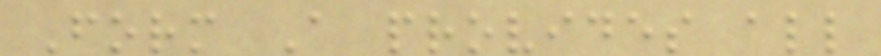Form A provides all
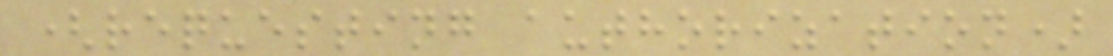(requesting authorization)
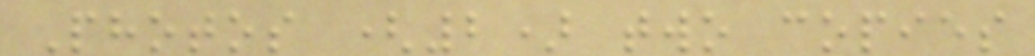Photos (2) two copies
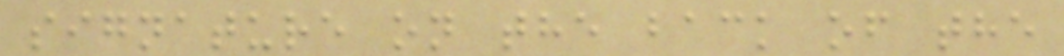signature on the back of the
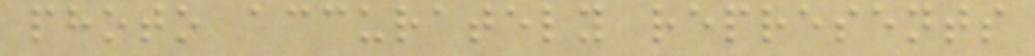photo accurately represents
